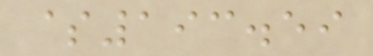$193.59
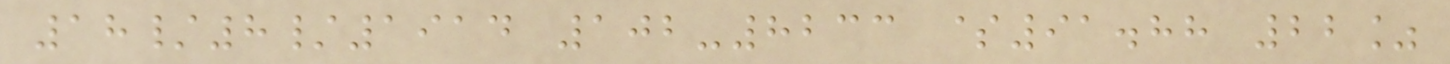18/8/1914 102-8233 $91.88 22%
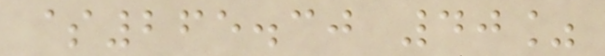$265.30 40%
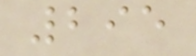295
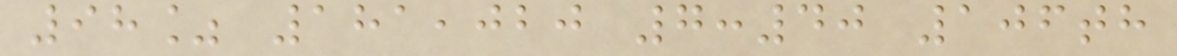98% 181,020 7:40 106th
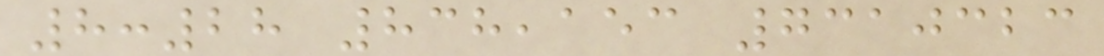8:28 838,153 7310323
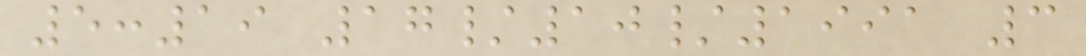5:19 17/10/1991 3
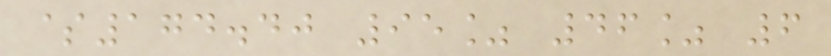$174.40 95% 46% 6
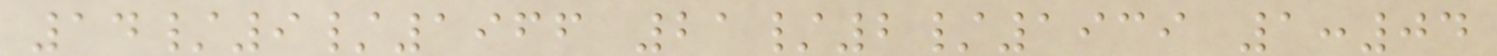14/9/1966 21/2/1939 1:04
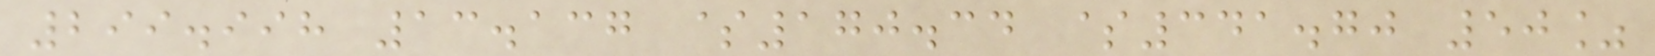299.998 13.137 $170.34 $341.70 50%
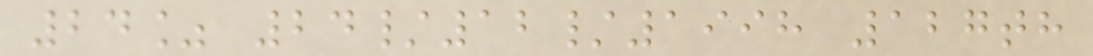24% 24/12/1998 127th
